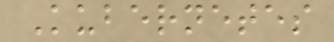Kubernetes
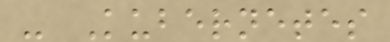- Kubernetes
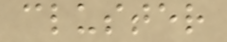cluster
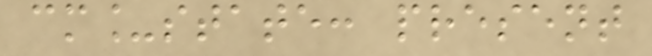cm_state: present
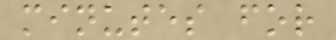minutes for
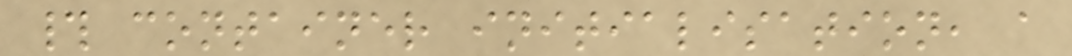# container initialisation, a
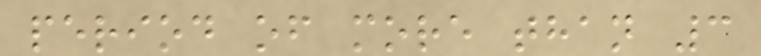period of more than 3
